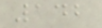142
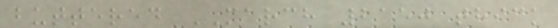buttered MARCH 2150 thick
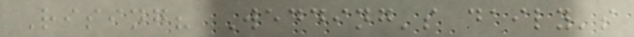Rising? Wedding's daily's
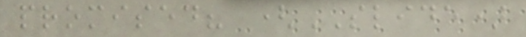promised? (SLIDE)
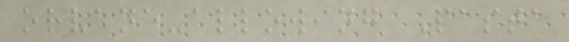orvane-allowing Pasta
